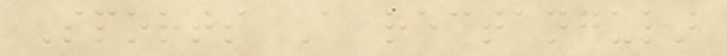Sports A rectangular
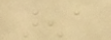arena
